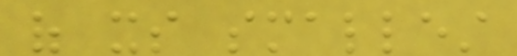of its smallest
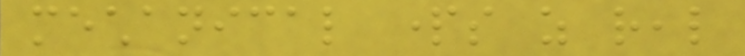mechanical parts as real
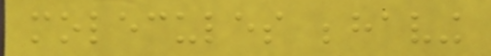molecules behaving
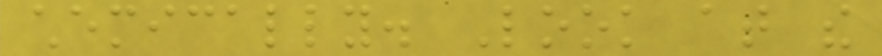chemically. Look at the
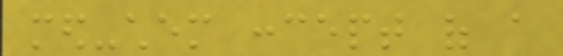med-chem concept of a
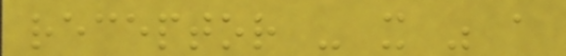receptor - it was a
